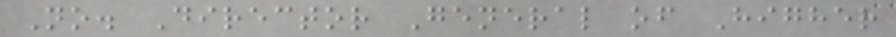No. Director General of Higher
